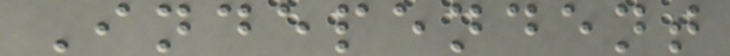Independent
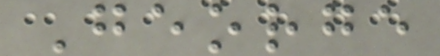George
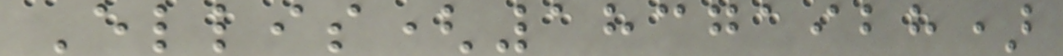Ellis(18371928)
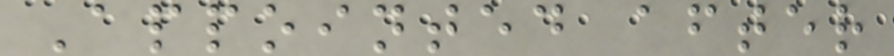Appointed after
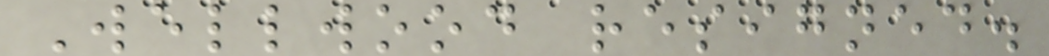Wellwood resigned.
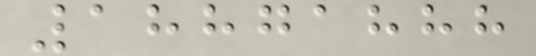18871888
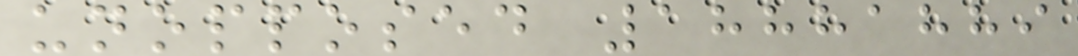unopposed 18881889
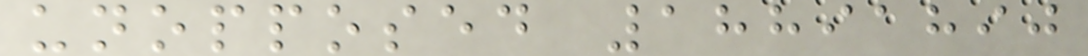unopposed 18891890
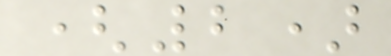(2)
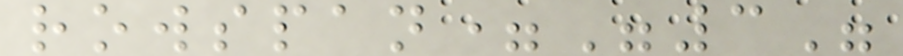rowspan="3"
